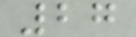27
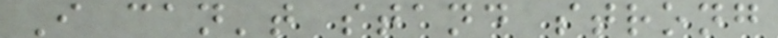I can't stand strong
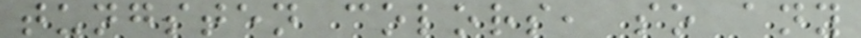tungsten colors, so any
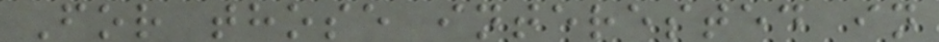For those interested in
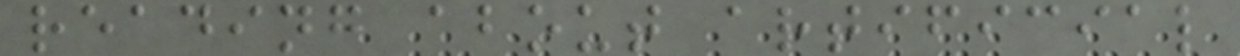reading about artificial
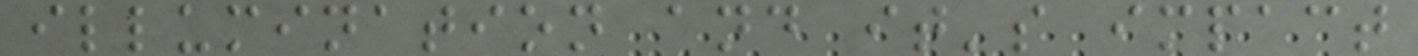illumination and it's impact
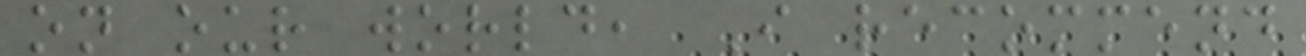on our world, I recommend
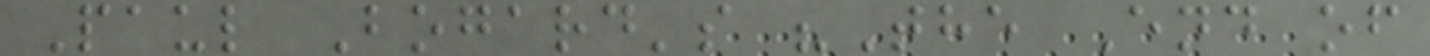Paul Bogard's "The End of
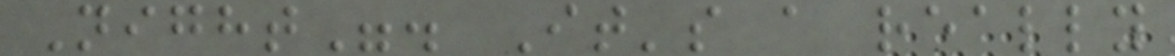Night". It's a really
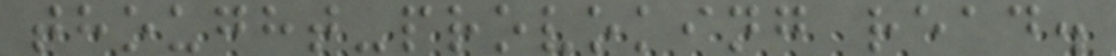thought-provoking read.
